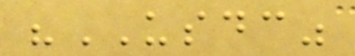"USDC"
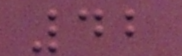42
